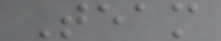Team
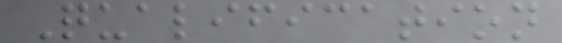Qualification
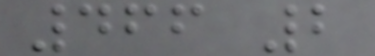466 2
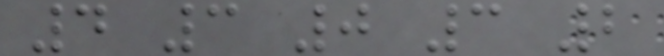4 3 0 3 2
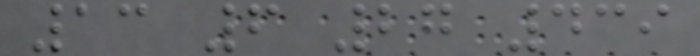13 6 27 439
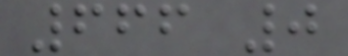666 0
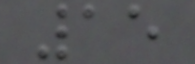15
